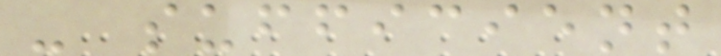- sufficient
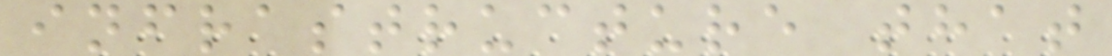infrastructure that
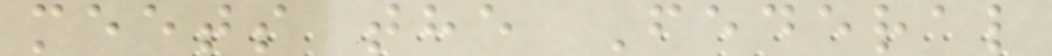meets the Federal
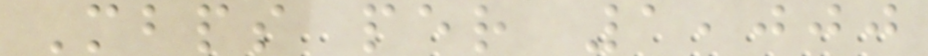Mbps per 1,000
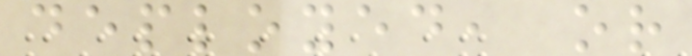deployed, or
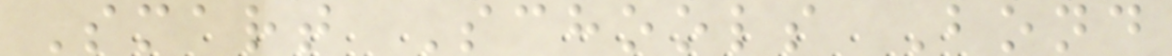Smart Schools Bond
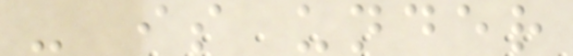- is under
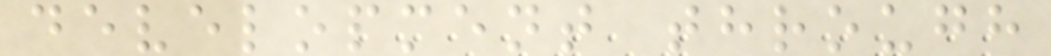development through
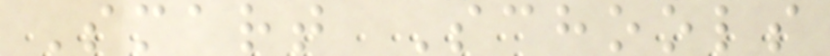Smart Schools
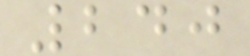240
